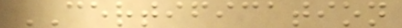CERTIFICATION
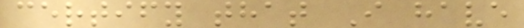certify that I have
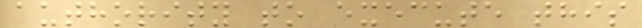authority to execute this
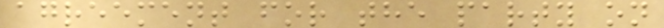agreement for the party on
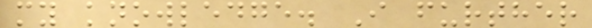my knowledge. I further
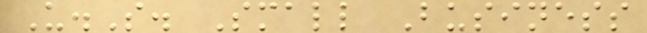U.S. Small Business
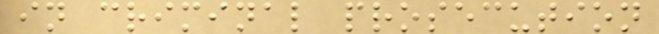in criminal prosecution
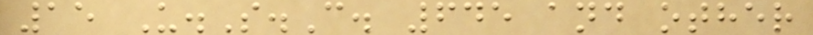15 U.S.C. 645 and other
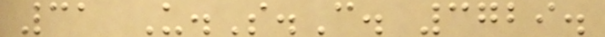31 U.S.C. 3729.
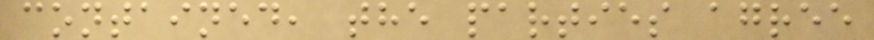contained, the parties agree
